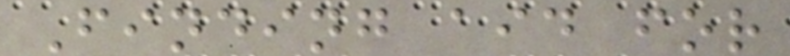Finding aid for
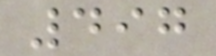497
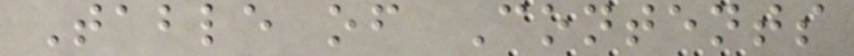Table of Contents
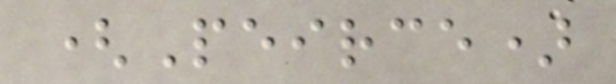(Peirce)
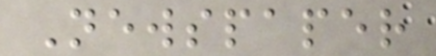Newspaper
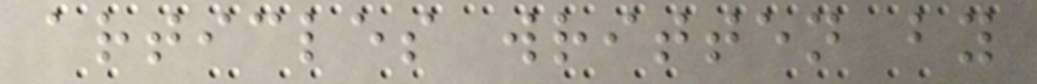articles written by
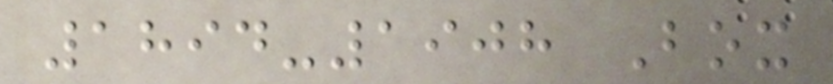1894-1908 Box
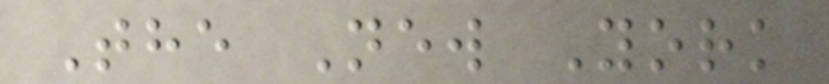The New York
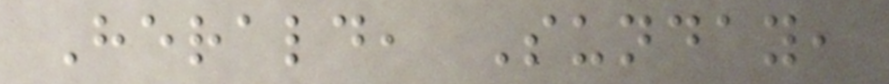Herald, Sunday,
